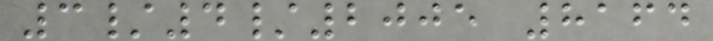3/4/2005 8164
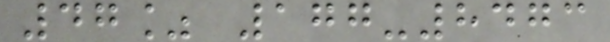47% 177-8473
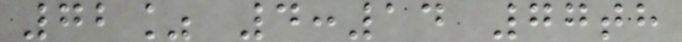72% 4:14 77th
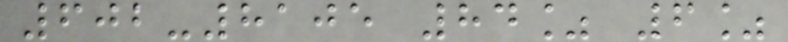602-8105 84% 6%
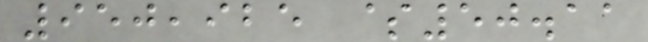950,925 $50.11
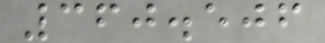360.506
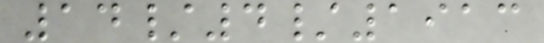14/4/1913
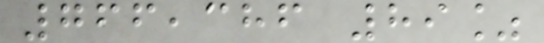766,386 89%
